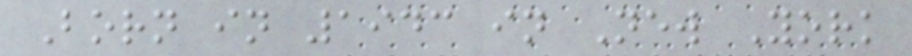Born in 1943 in New York
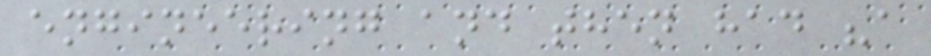engineering and then had "a
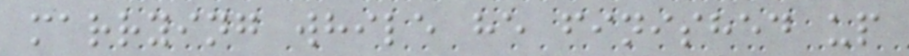marrying while he finished up
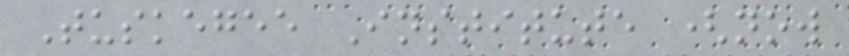Tuskegee Institute (now
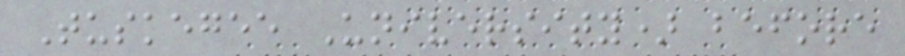Tuskegee University) before
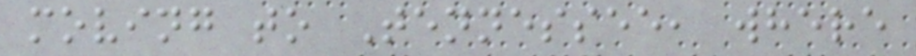moving to Tennessee, where
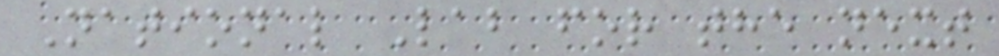National Lab for the next
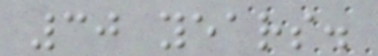30 years.
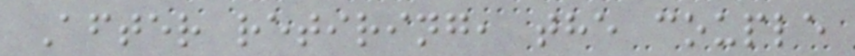After retiring, the couple
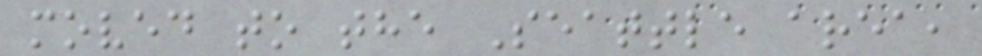moved to the Seattle area,
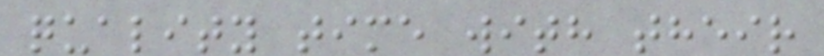quality time with their
